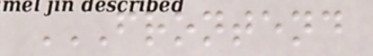FRONTEND
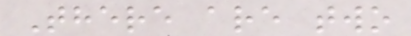There are two
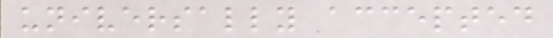universally accepted
